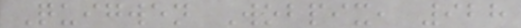Quigwen Wobpix, 928
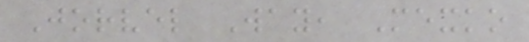Jorvel Way, Mexko
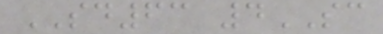SD63 4SC
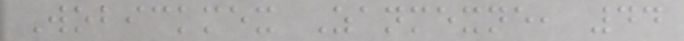Wobickmex Zanmexne, 44
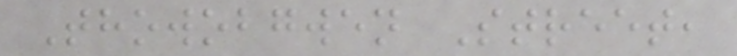Thowobgwen Street,
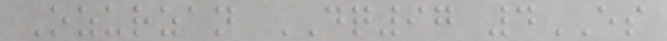Ozurzan DQ97 4ES
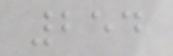254
